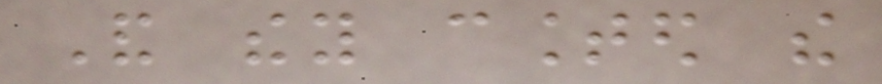And they counted the
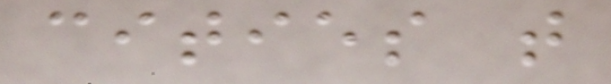cities that
